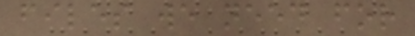files we need for
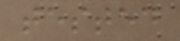tested
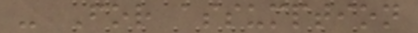- For assumption
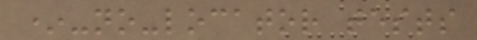*-no-locator tests
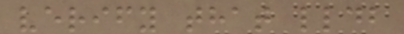verify that lldb
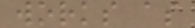works as
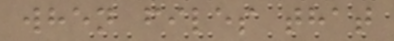when files that
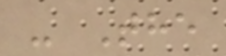- The
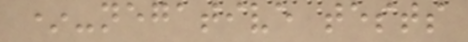*-negative tests
